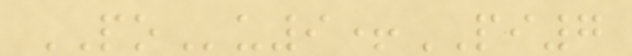POu9+PI7
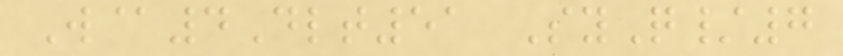W@4Dlt51 SyQ/7
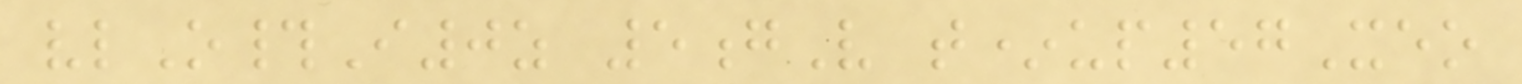vlO#I0z 5gV t*up57Xeo
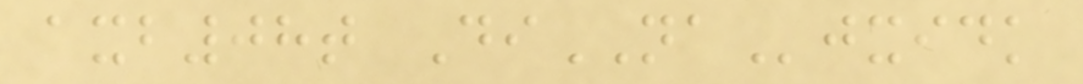axb08t DiNAjxidk
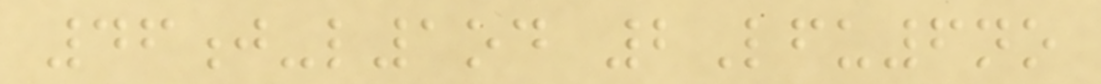46j-l1od 2Lfu6no
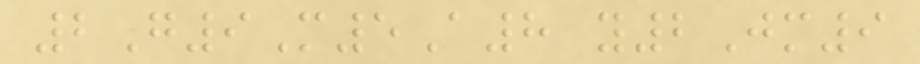2G9M5A8 y2Jm9
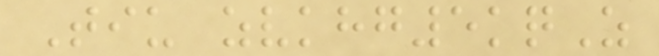Tiu zvkhg5kqZ
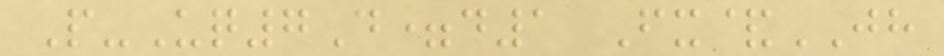P-Uq7D=d1 Fx&JH
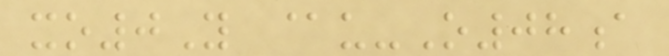xo0Y @u-O08a
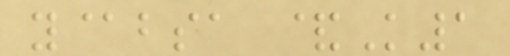y@bsa &K1
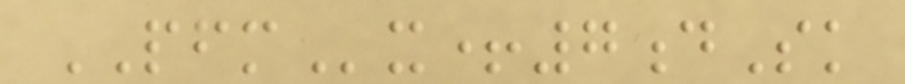PFMx+7dSk
